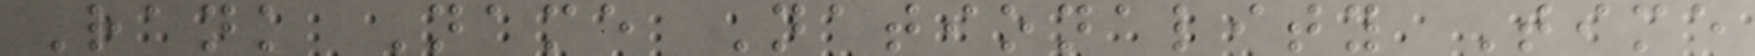Rank Name Nationality Time
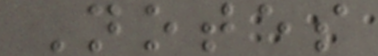Notes
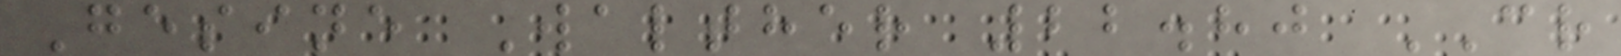Gesine Walther 22.80 CR
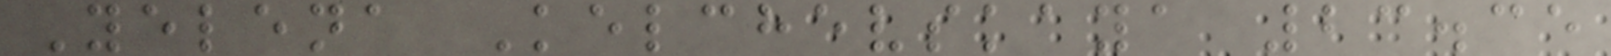Yelena Kelchevskaya 23.35
